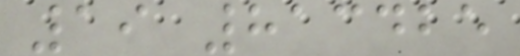19 813425
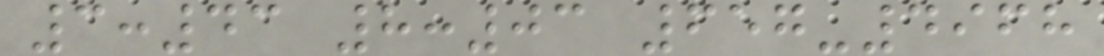3:43 8:03 657-4968
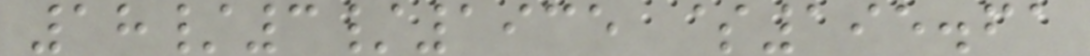18/3/1935 $195.61
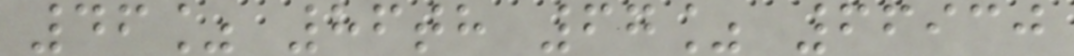46% 86th 67% 66930
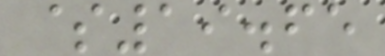$19.65
